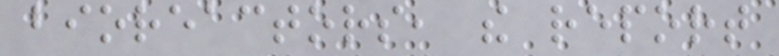bioreactors, the report
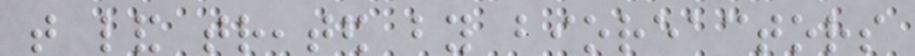that land treated by bioreactors
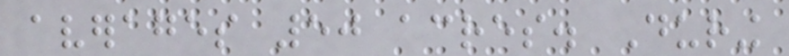averages 50 acres. During
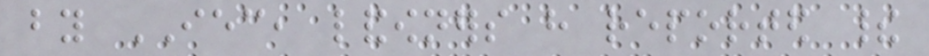by IEC, landowners have reported their
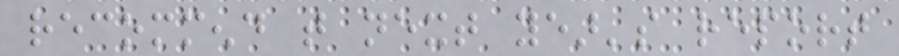recommend that next year's report
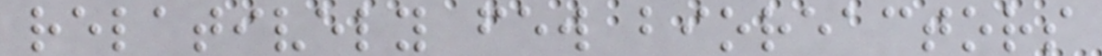relatively few bioreactors
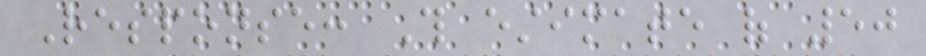Response: This estimate of 50
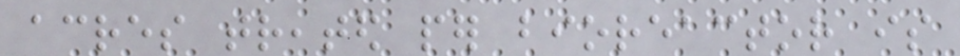acres treated per bioreactor is
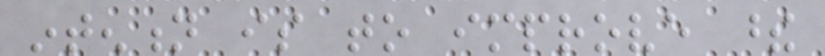intention is to improve these
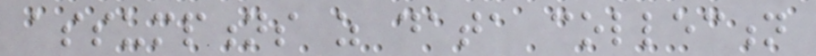assumptions as data collection
